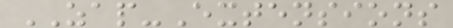ZAP-Extensions
